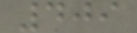409
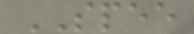SPEE
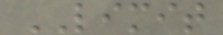LIMIT
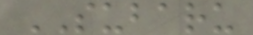SUBARU
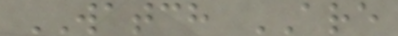WATCH ARE
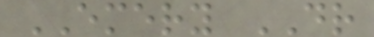EMERY DR
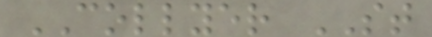COLLYER ST
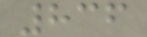836
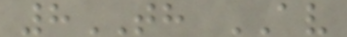8TH AV
